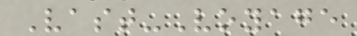Vast-Voyage
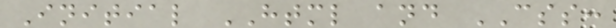Initial HTML and CSS:
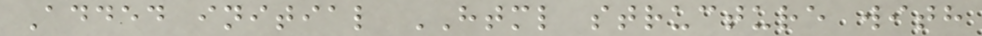Added initial HTML structure with
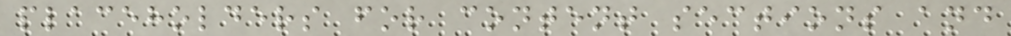placeholders for content sections and
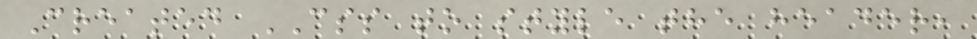Created CSS to style the header,
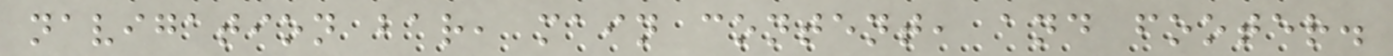navigation bar, main content, and footer.
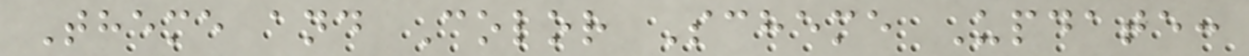Theme and Color Scheme Update:
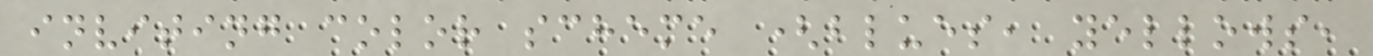inviting color scheme (blues, yellows,
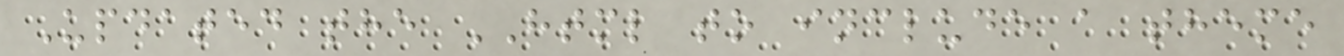Updated the HTML to include a theme
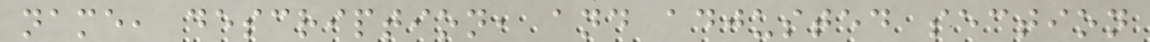name, description, and adjusted section
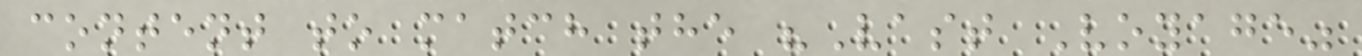content to match the "Vast Voyage"
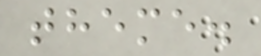theme.
